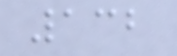132
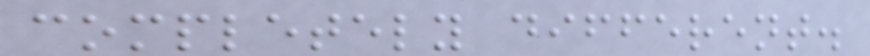completely different.
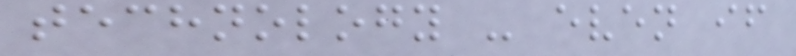technology - even if
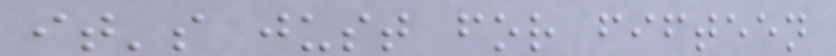it's just for fifteen
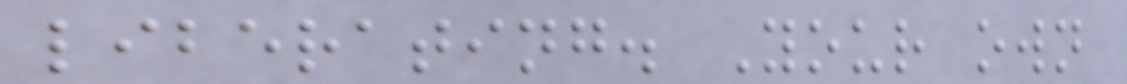liberating. Your own
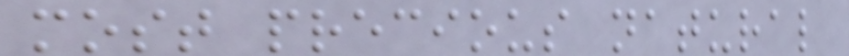most precious natural
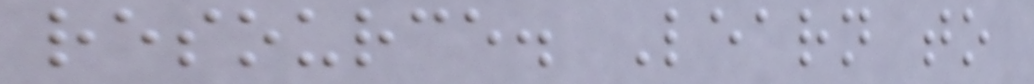resource. Learn to
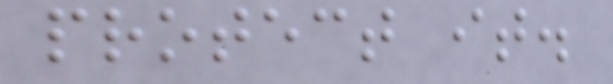protect it.
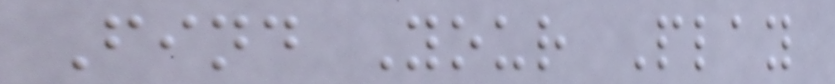Find Your Play
